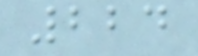224
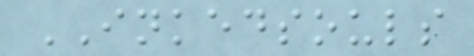INKEDSOULS
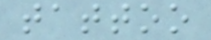tattoo
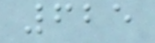625
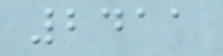2411
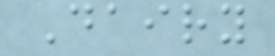Dairy
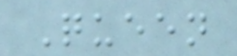Queen
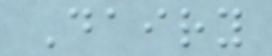Dairy
